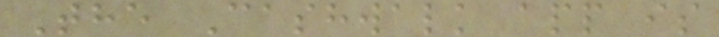The Cashwalk app is
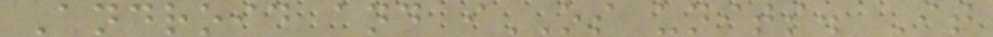Android and iOS units. It
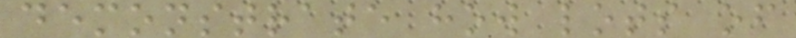demonstrate how lots of
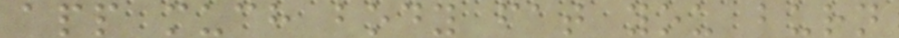app much body fat you burn
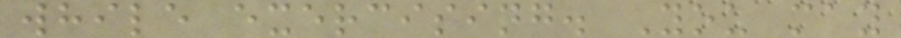while exercising. You may
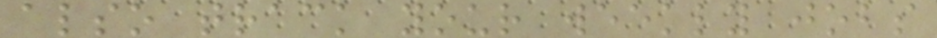also track your weekly jobs
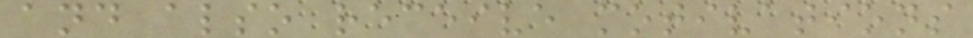and also receive motivations
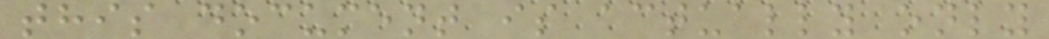this document is actually only
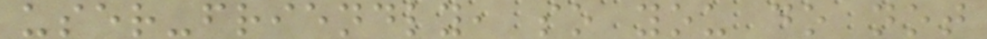user-friendly, so you do not
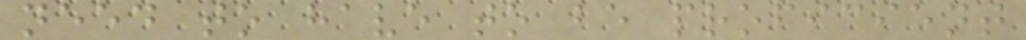need to have to be proficient
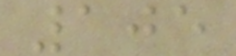105
